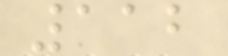112
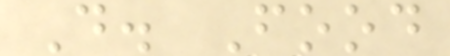D. Food
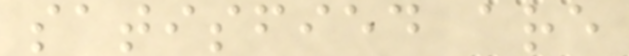satisfied are
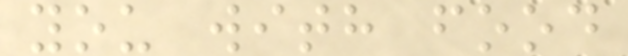you with food
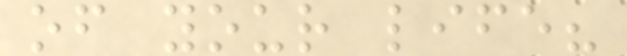of your life?
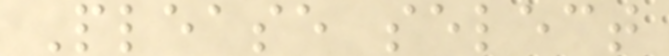Please select
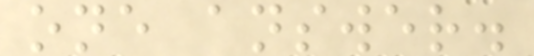one answer.
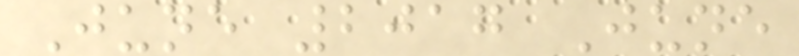June 2017 June
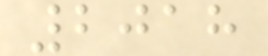2018
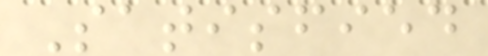Satisfied
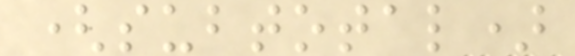(subtotal)
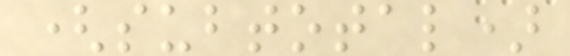(subtotal)
